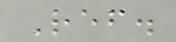Ref.
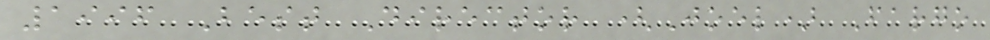1996 Best Director (Joel) Fargo
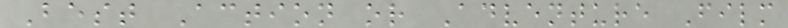Best Action or Adventure Film
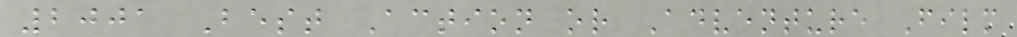2001 Best Action or Adventure Film
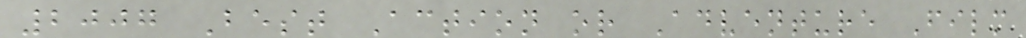2007 Best Action or Adventure Film
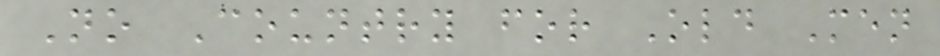No Country for Old Men
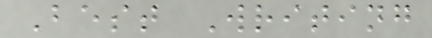Best Writing
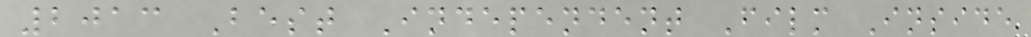2013 Best Independent Film Inside
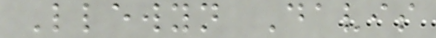Llewyn Davis
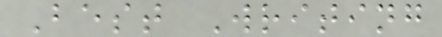Best Writing
